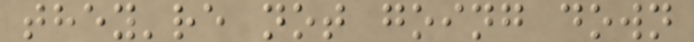they're not going down
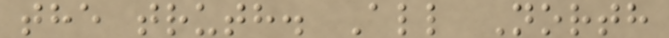the truth. All North
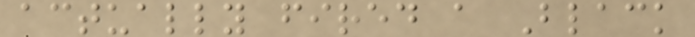actually fired a Black
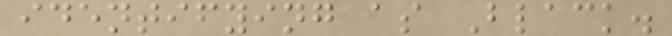identifying as Black.
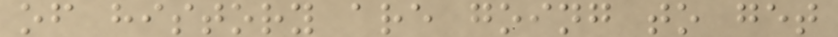of history are going to get
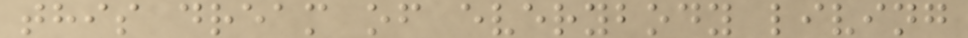this dream of everybody living
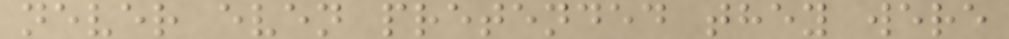never even pretended they were
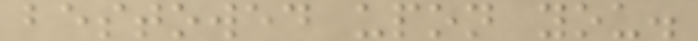bestowed upon you.
